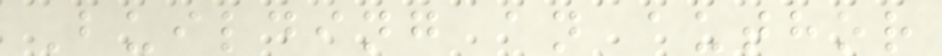Building an author
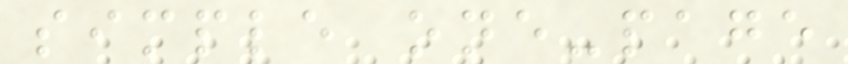simple one-page
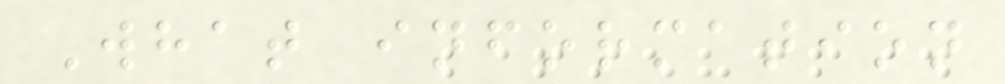What information
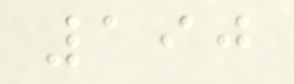190
